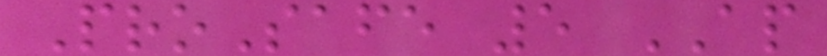ProSafe 5 AP
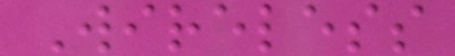Wireless
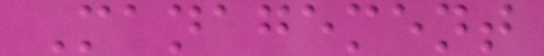Management
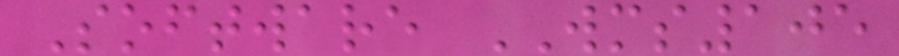Software WMS105
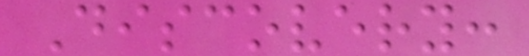Discovery:
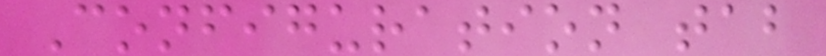Configuration tab
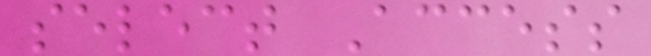select Access
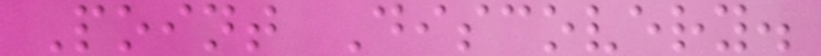Point Discovery.
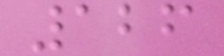126
